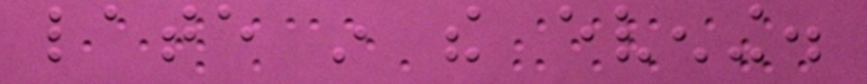late in the evening.
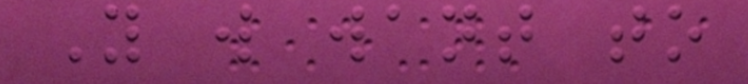You will want to
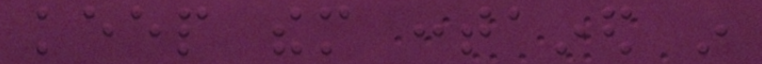keep them contained in
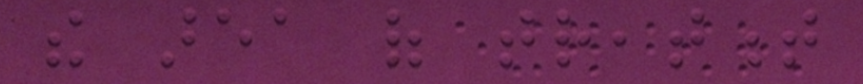the area of treatment
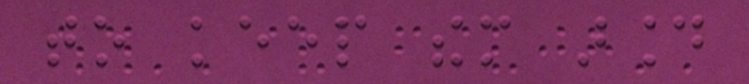to keep them around
